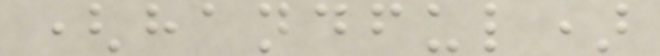(handful)
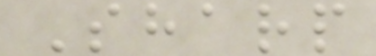Sharp
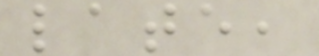late,
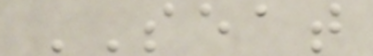SEAT
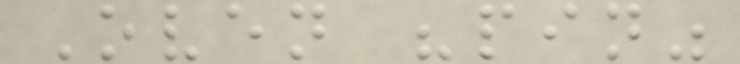Oven "pin"
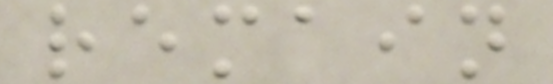remain
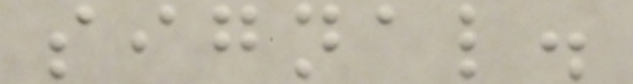signal.
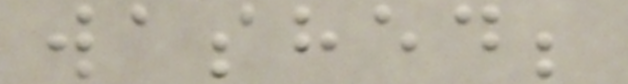washed;
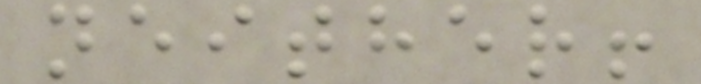neither!
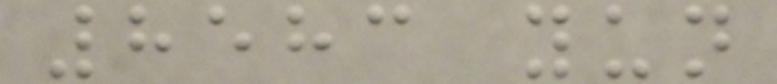8583 yun
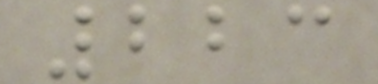223
